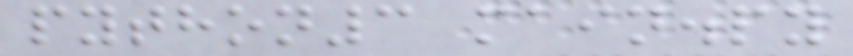python3 main.py
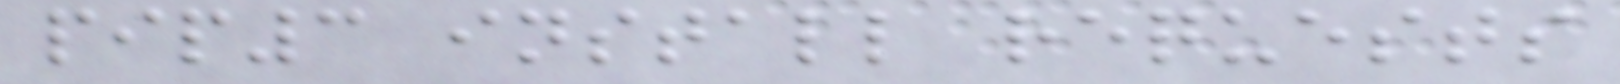pip3 install requests
